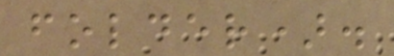folder).
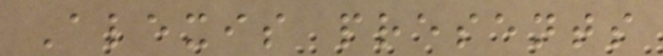Alexis presents
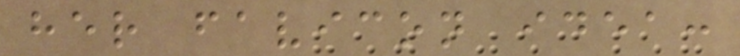her favicon idea:
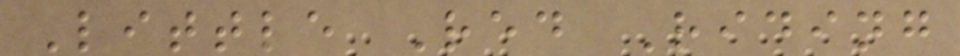Little Red Riding
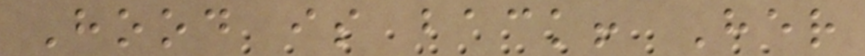Hood is back! Her
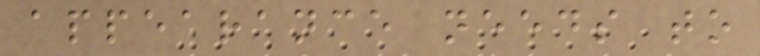appearance needs to
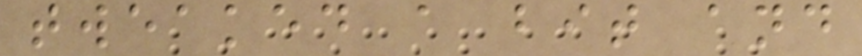tweaked a bit and
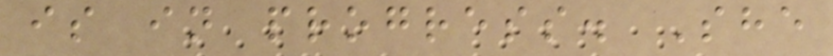is in progress. She
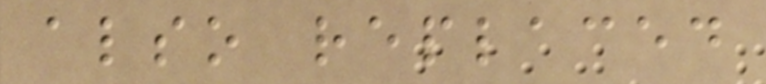also replaced
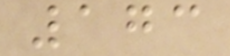173
